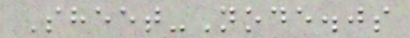Sheet-Node.js
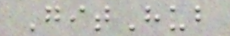GitHub
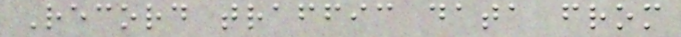Record traffic data from
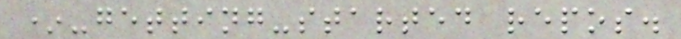*-getting-started repos.
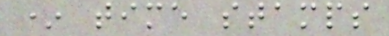* time stamps
